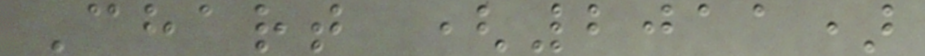Chart (2011)
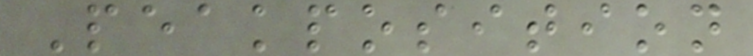Peakposition
